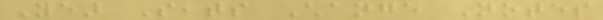Year Seats Change Notes
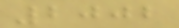2002
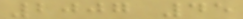2007 45
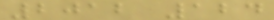2012 124
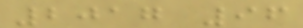2017 96
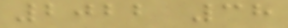2022 38
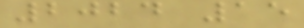2024 15
